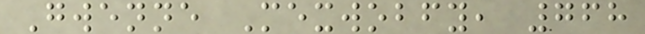Gwenne Mexwobfy, 768
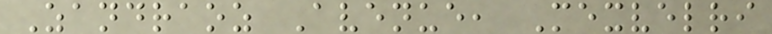Zandraoz Avenue, Mexvelri
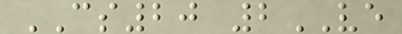CS20 2VE
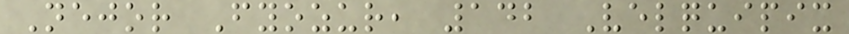Nejor Fyozur, 142 Velquipix
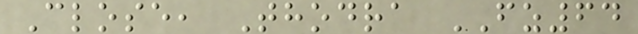Close, Thodra FZ64
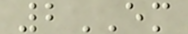2EM
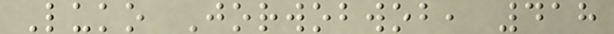Luko Jorwobwob, 418
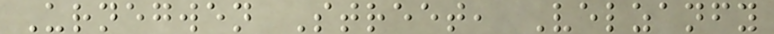Urnegwen Street, Velzanfy
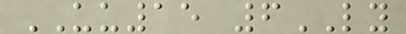UU15 6LY
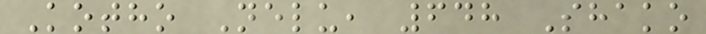Kotho Nelu, 648 Shako
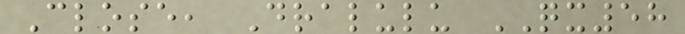Close, Dralulu QX58
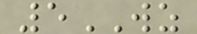5WZ
